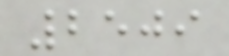2509
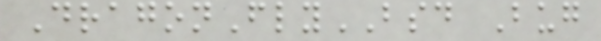DragonFlyBSD Bug
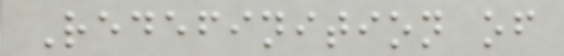Redefinition of
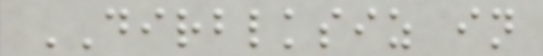DIRBLKSIZ in
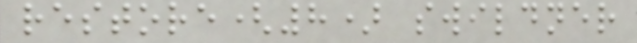restore(8) swildner
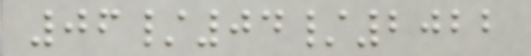06/04/2022
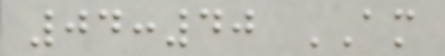04:40 AM
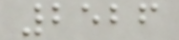2526
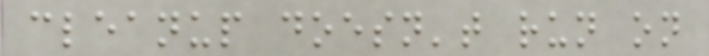cleanup doesn't run on
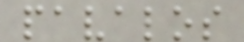pavalos
